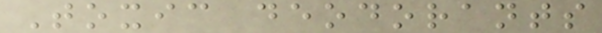Toxic deodorants
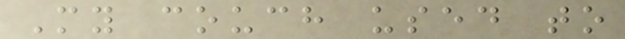My couch used to
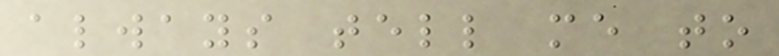always tell me to
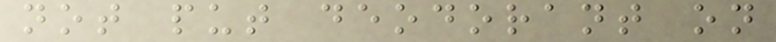not put deodorant on
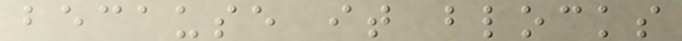because it blocks
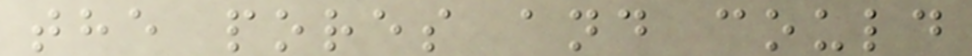the pores and could
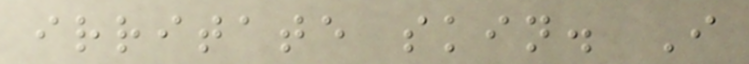irritate skin. I
